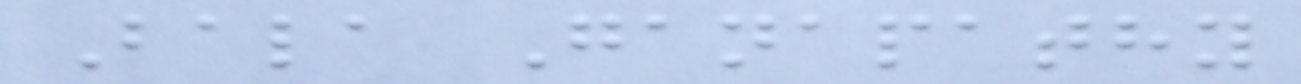Bala Ganapathy
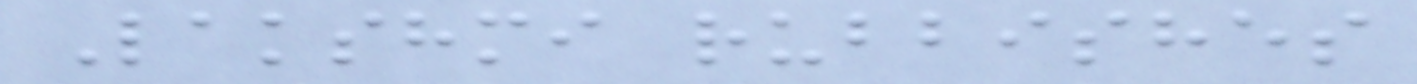Lakshmi rubbishes
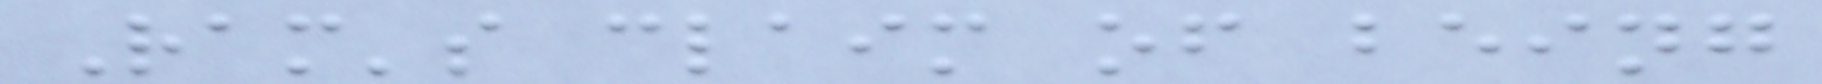Ram's claim of being
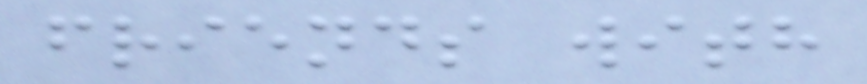friends with
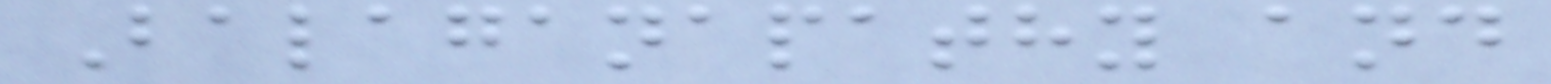Balaganapathy and
